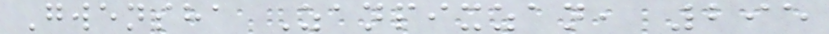Gwensha Zanpixzan, 295
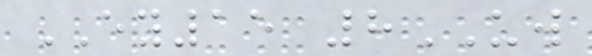EY15 8UW
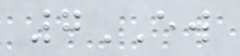7EW
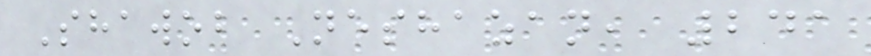Shawob Neshazan, 241
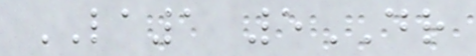LA1 5DR
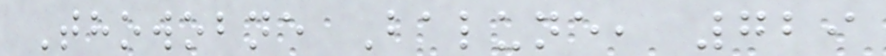Thowobne Balune, 729
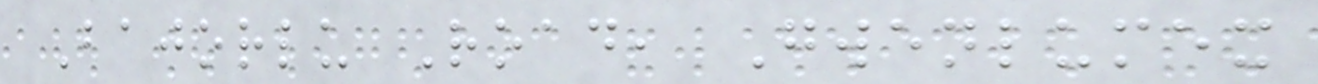Bajorlu Road, Gwenlumex
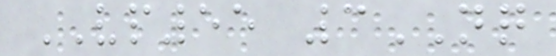VP55 3NQ
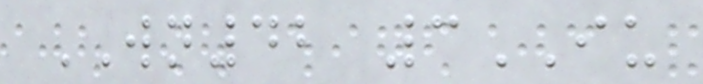WN42 3IU
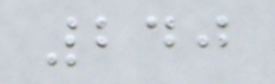240
